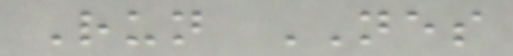Run NES
